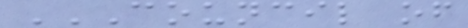COUNCIL OF
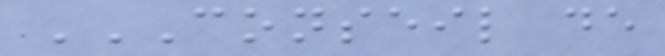CONSEIL DE
